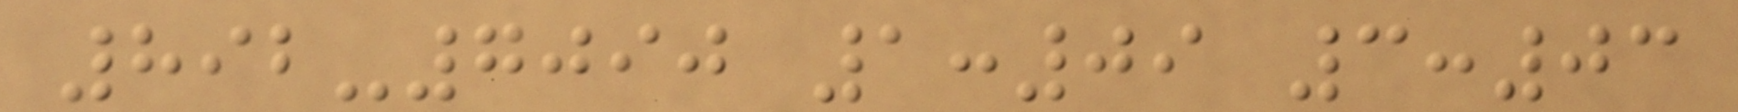892-7090 1:09 3:03
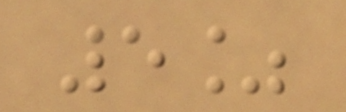5%
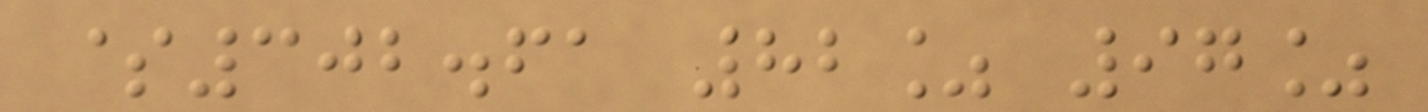$302.61 82% 97%
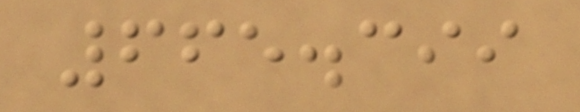665.399
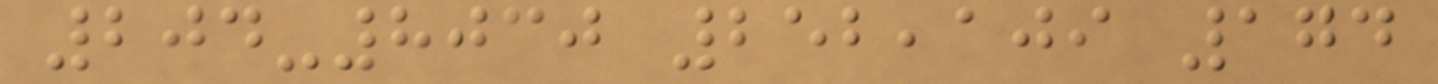204-8030 252,109 174
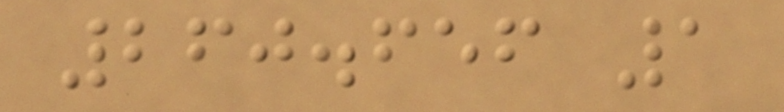260.656 1
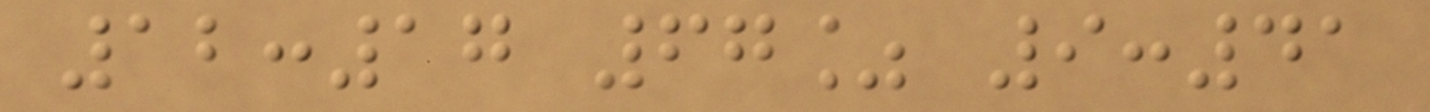12:17 67% 9:41
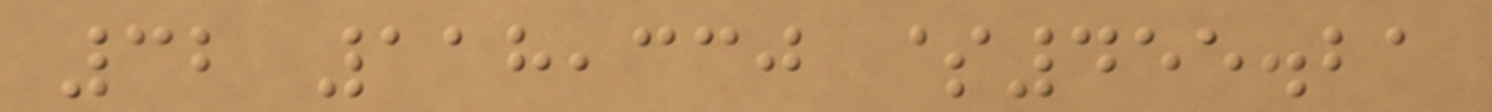32 118,330 $455.21
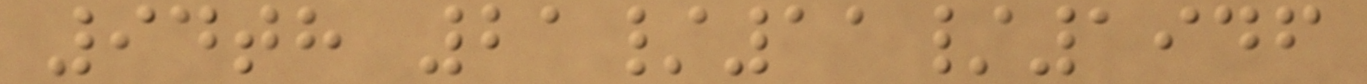94th 21/11/1946
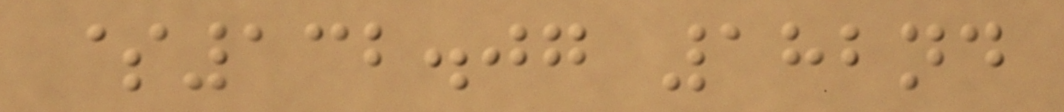$132.07 182nd
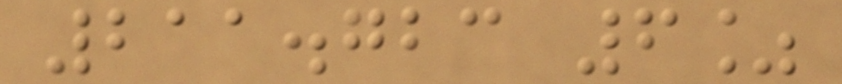211.723 6%
